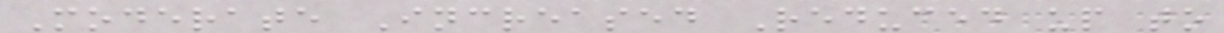Moderate Increased Reduced up to
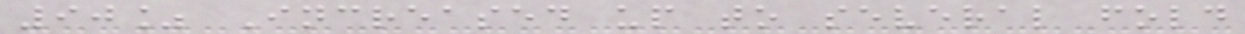90% Increased up to several fold
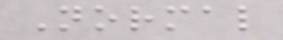Normal
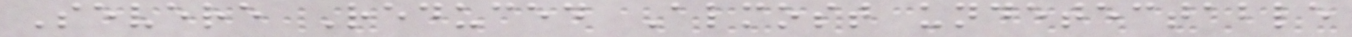Severe Reduced Almost undetectable
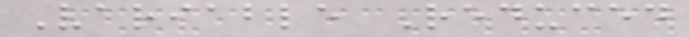Variable Reduced
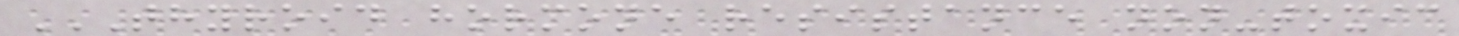THYROID HORMONE RESISTANCE NON-TOXIC
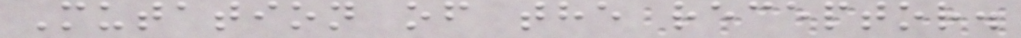Mutation of the receptor.
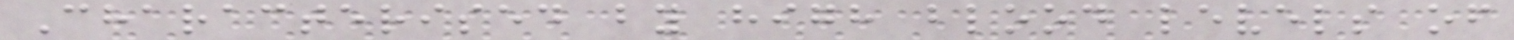Characterised by high blood levels of
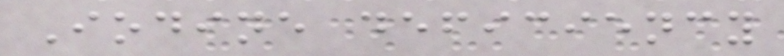Iodine deficiency
